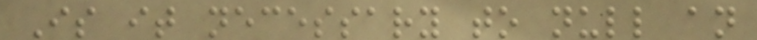Is it necessary to null an
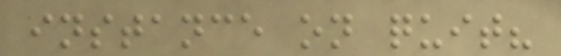instance on quit?
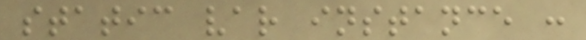static var instance :
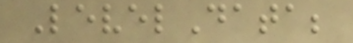LevelData;
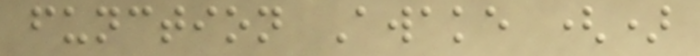function Awake ()
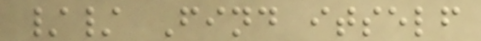// Find itself
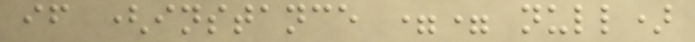if (instance == null)
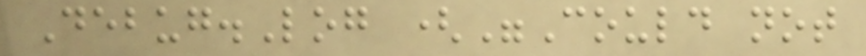Debug.Log ("Could not
